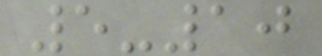5-10
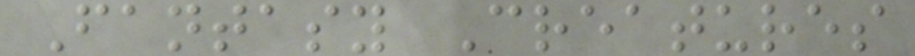Fantasy Creatures
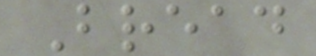Bread
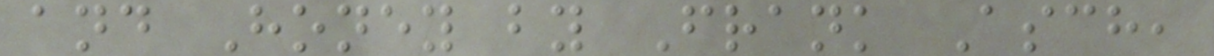and Honey by Frank Asch,
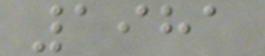1981
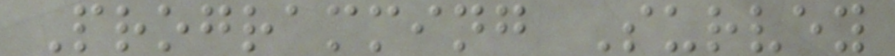Programming Survey
